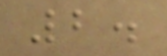2.
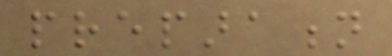preparation
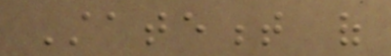Statement of
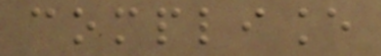compliance
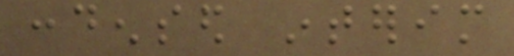condensed interim
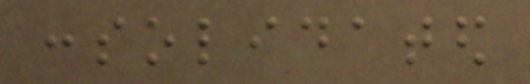consolidated
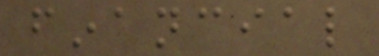financial
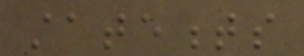statements
